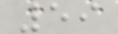59
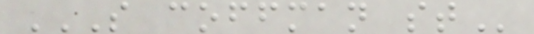S COFFMAN ST
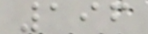196
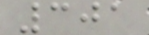301
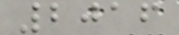2016
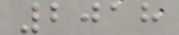2018
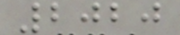2020
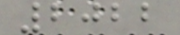2022
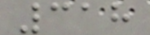318
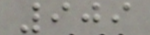909
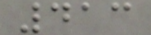413
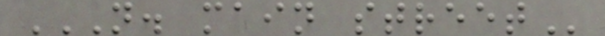N. MAIN STREET
